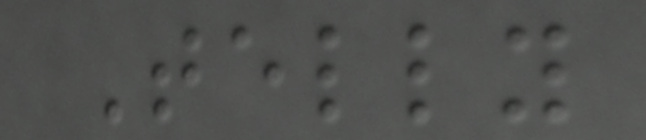Telly
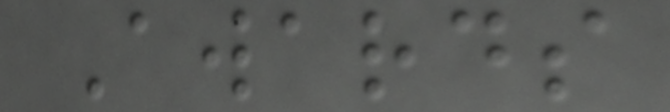Awards
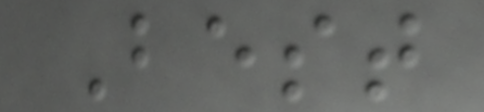Best
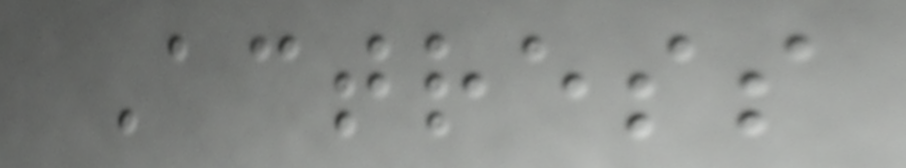Actress
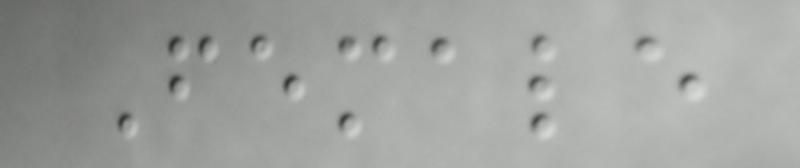Female
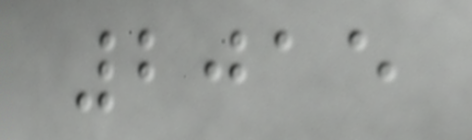2015
